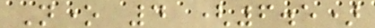None 4 (6.5)
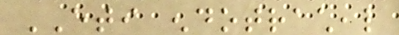ETI endotracheal
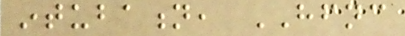intubation, HFNC
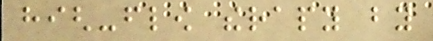high-flow therapy by
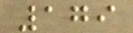179
